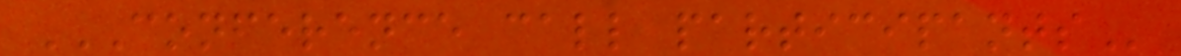CONFERENCE CALL PARTICIPANTS
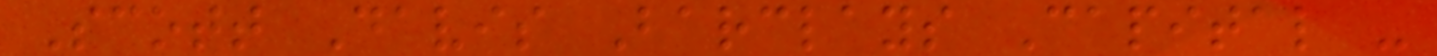Scott Davis Barclays Capital -
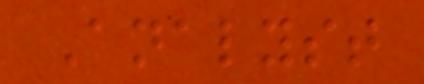Analyst
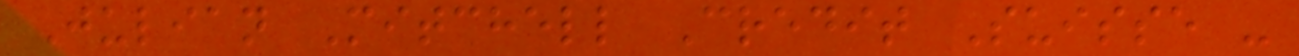Julian Mitchell Credit Suisse -
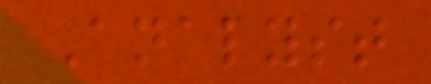Analyst
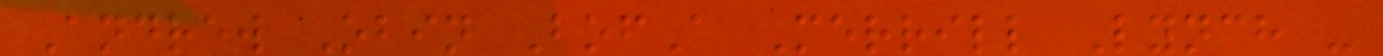Andrew Obin BofA Merrill Lynch -
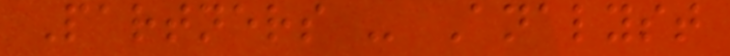Partners - Analyst
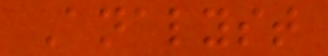Analyst
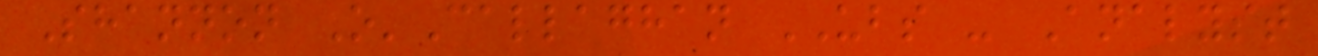Shannon O'Callaghan UBS - Analyst
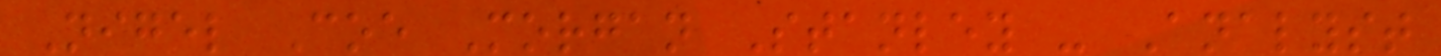Nigel Coe Morgan Stanley - Analyst
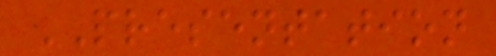PRESENTATION
